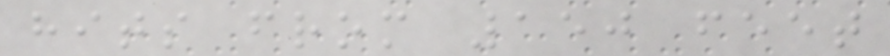hits from 150 feet
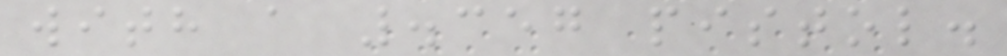with a .357 pistol.
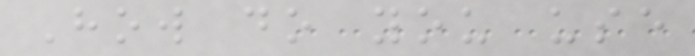How do you use
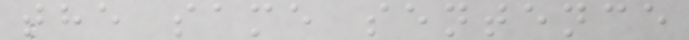the same sentence
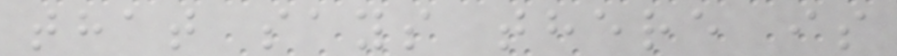that says there is
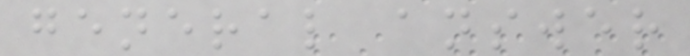general answer
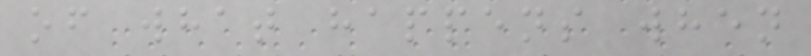of what happens when
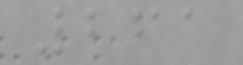261
